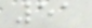51
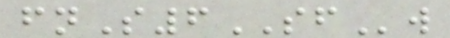fnS6SFw
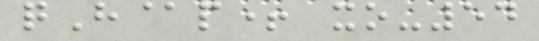qH@p+ xo-54
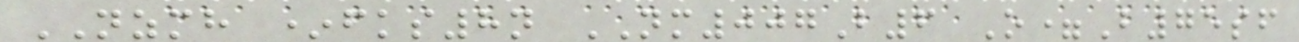NZMH *fks8n NM007B6 O=B75sf
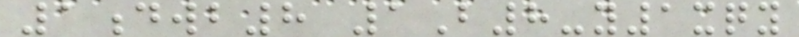1dwb8 1B8-y1xqy
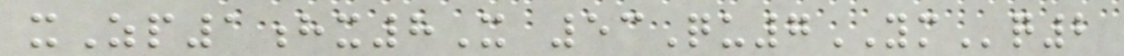xZp1hx8X 53Qu7YMq2
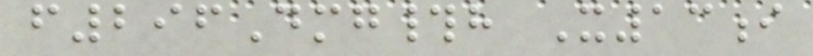f296Dmg#h X13i
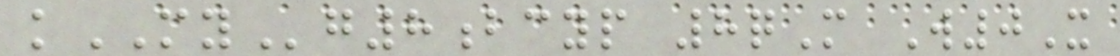kMYg8bcyp 8qM W0X
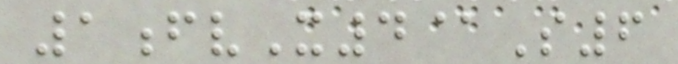1fvX4@S6
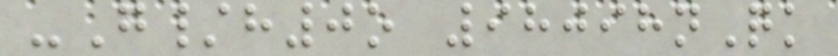-G/h0o 98098nQk
